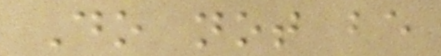Do not be
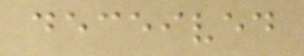deceived
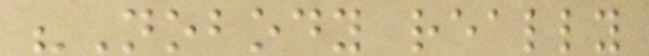"Nobody really
